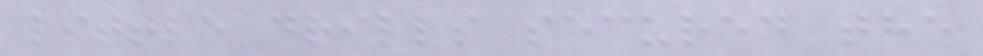little drills secured the
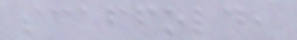scaffold,
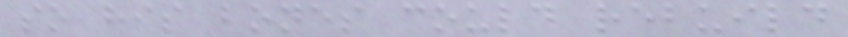so his bones could rebuild
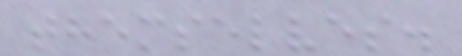themselves.
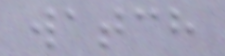watch
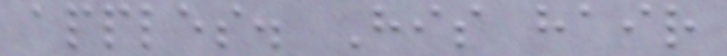apples. His hair
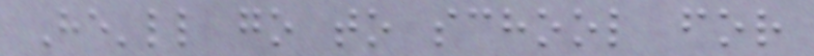He'll go to school for
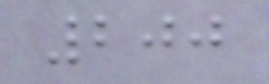200
